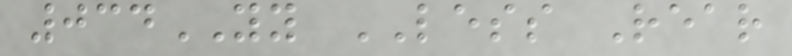034YY LESS Rear
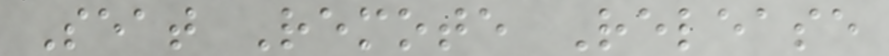Seat Remote Release
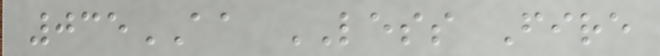035AA LESS Fire
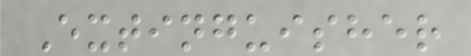Extinguisher
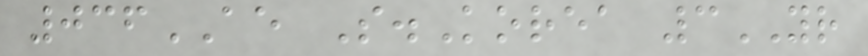036AE S.Korea 3YR
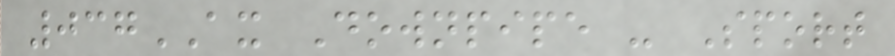037AX Downpipe - Sport
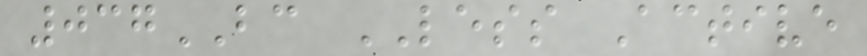037BC LESS Active
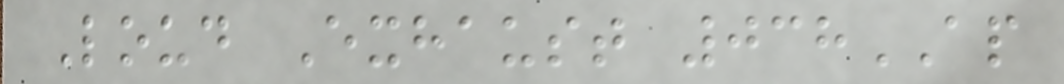Loud Exhaust 038AP
